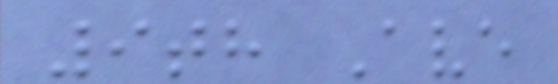9th Ave
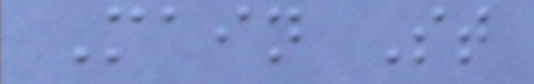Main St
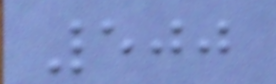500
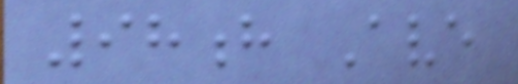98h Ave
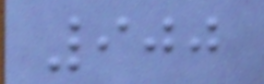900
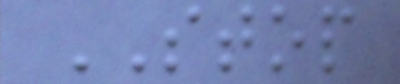STOP
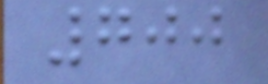700
